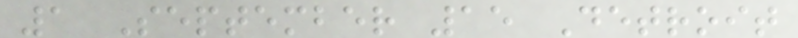1 September 15 Detroit
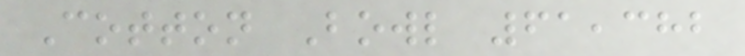Cotton Bowl 61,382
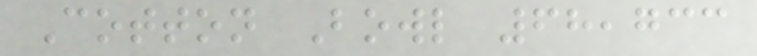Cotton Bowl 68,733
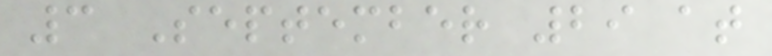3 September 29 at
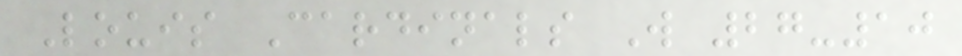Louis Cardinals W 27-10
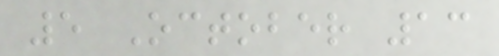5 October 13
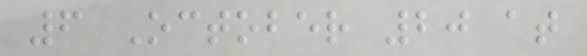6 October 20 at
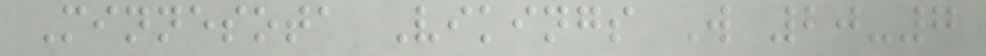Minnesota Vikings W 20-7
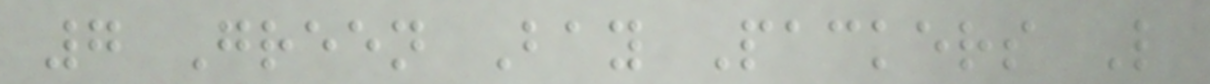7 Green Bay Packers L
